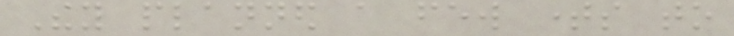They planned a few times to
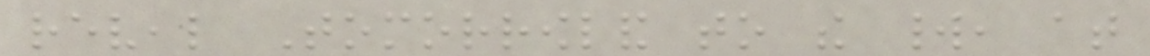reveal Tomorrowland to the world, at
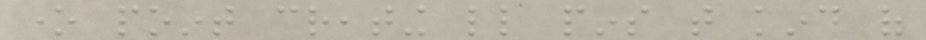one point creating little pins that kind of
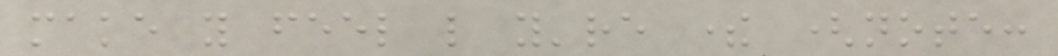make you feel like you're there (note:
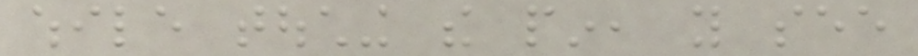while touching the pin, you see
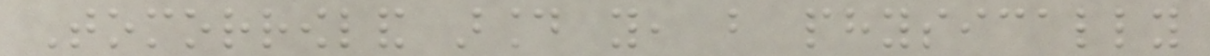Tomorrowland around you, but physically
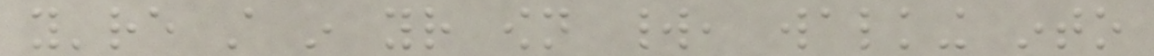you're still in your own world, walking into
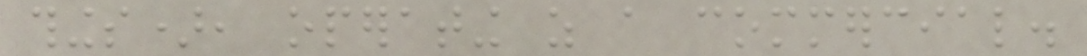things), operating as a commercial.
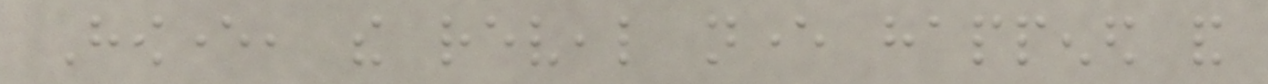However, the reveal never happened and
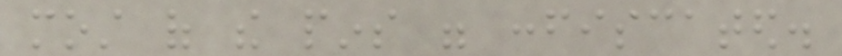most of the pins were confiscated.
